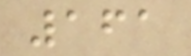161
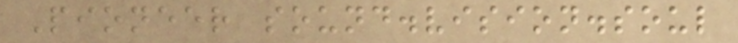Pioneer sound.vision.soul
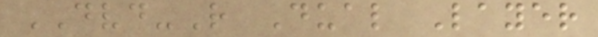DVD-R Dual Layer
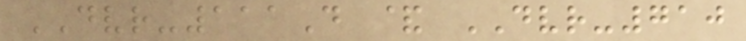DVR-111D & DVR-710
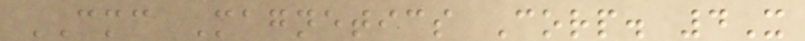CMC Magnetics Corp. 4X
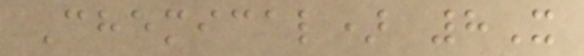Chemical) 8X
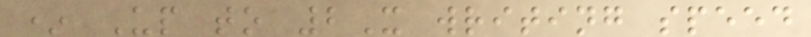* Up to 2X writing speed
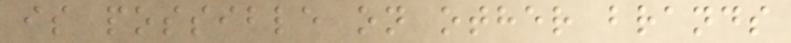is possible on other brands
